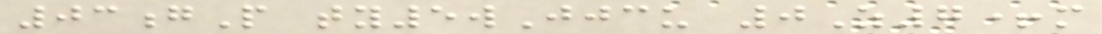03gP ty5wJjcu 0Z7+m
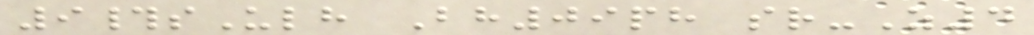9#sUlh Bh09ph sr-Z4
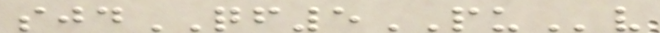sjdQF5PUv
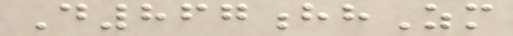D867hhZm
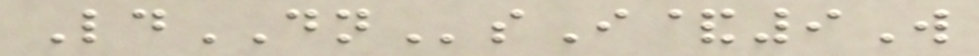LdDNsI&9W
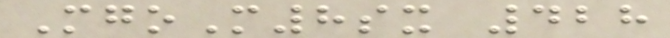MgoM8sx 428
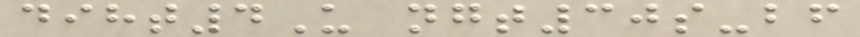diht4U ngt30s-bf
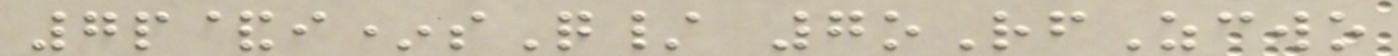7p&i*sQ/ 7oRfZcwo
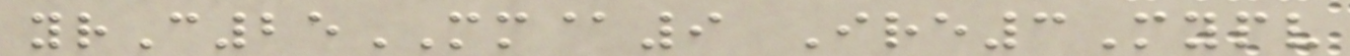yrC25MM@9 Ire3Mypv
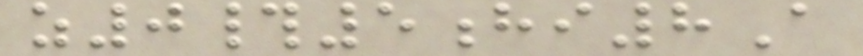z0#5hi8A
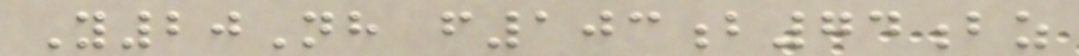Y20Nh f103b74bz
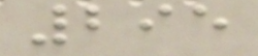295
